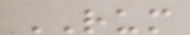RUM
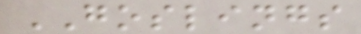GOSLINGS
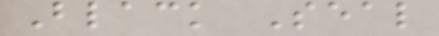Black Seal
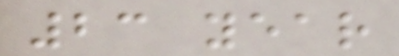23 year
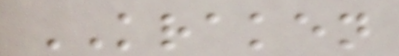KRAKEN
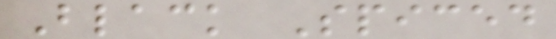Black Spiced
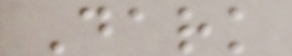Dark
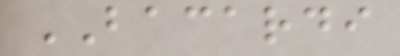BACARDI
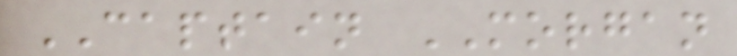CAPTAIN MORGAN
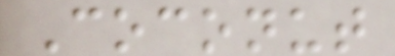Coconut
